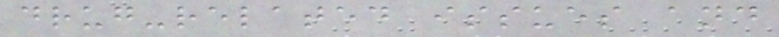drug-related issues and
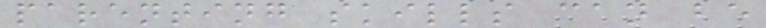parenting skills can be
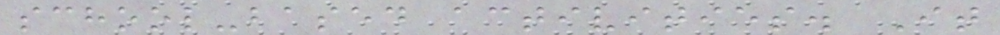school-based activities. It
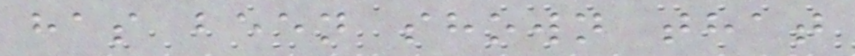has been shown that
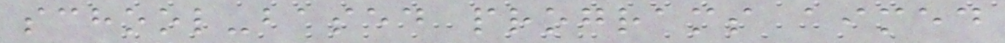school-based programs aimed
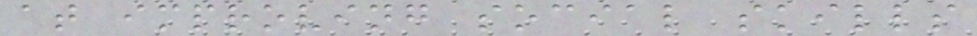at improving social skills
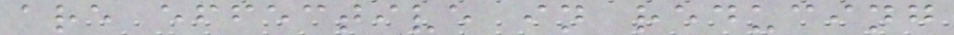are effective in reducing
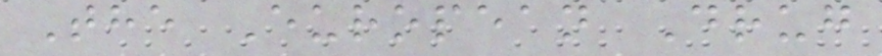The European Drug
